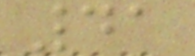41
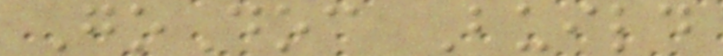GoDoc Build
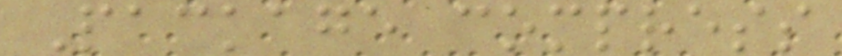Package compress
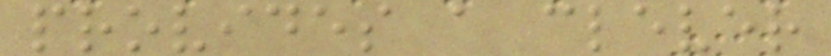provides a clever
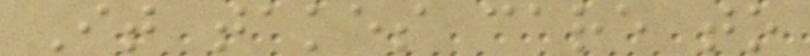It takes care to
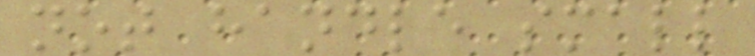not handle small
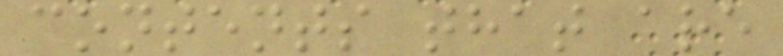contents that are
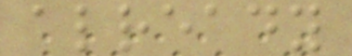already
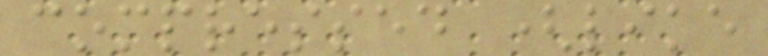compressed (like
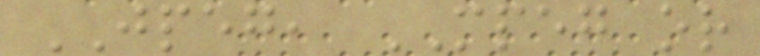JPEG, MPEG or
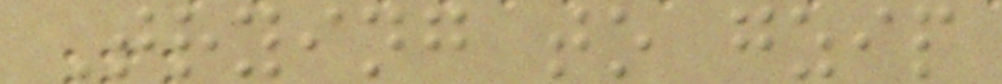Trying to gzip
